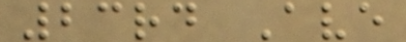23rd Ave
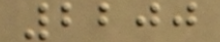2200
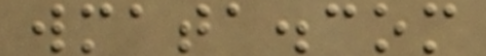wmata.com
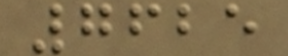7625
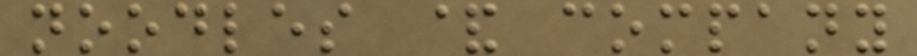noodles & company
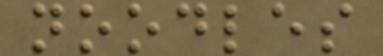noodles
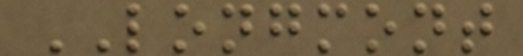LONGMONT
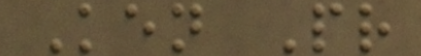Ken Pr
